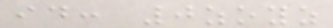id: 0zoyz
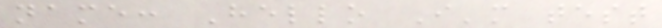name: Hello I'm test
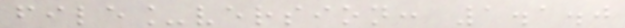file_version: 1.1.0
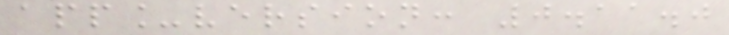app_version: 0.11.0
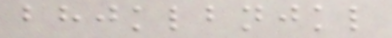bhjklbnjkl
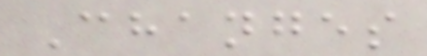Changes
